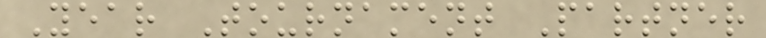Year Tournament Partner
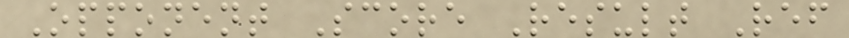Opponent Score Result Ref
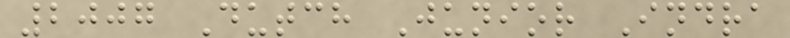2007 Dutch Junior Indra
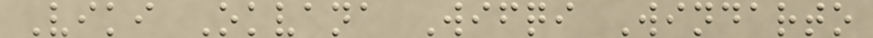Viki Okvana Wifqi Windarto
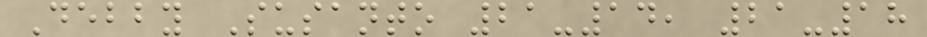Debby Susanto 21-14, 21-18
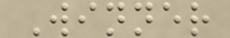Winner
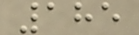185
